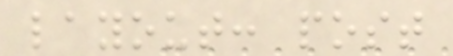layout: post
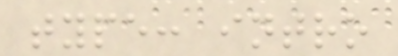type: intro
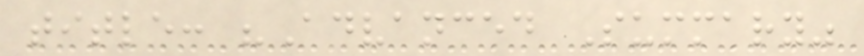title: "Advanced Summary"
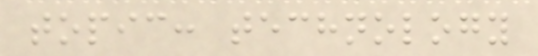topic: technology
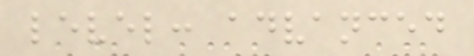level: advanced
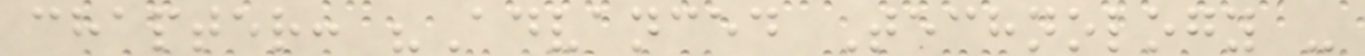chapter: "Advanced Technology -
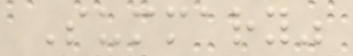Summary"
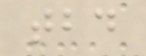tbd
